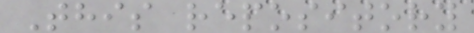This repository
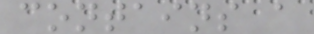contains a
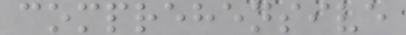comprehensive
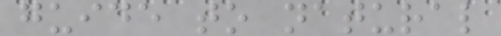guide to natural
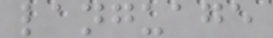language
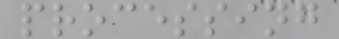processing
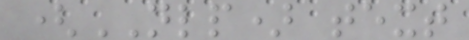(NLP) text
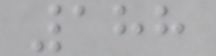188
